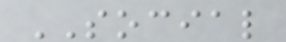SOCIAL
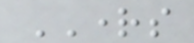RIGHTS
